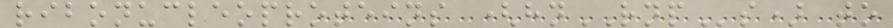ribonucleoproteins (hnRNPs) to
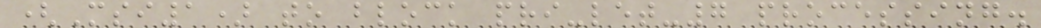(Msi1) to block pri-let-7 processing.
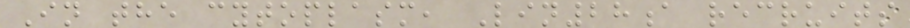In the cytoplasm, Lin28a recruits
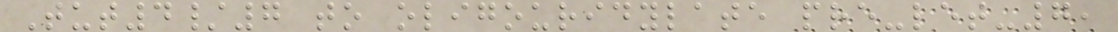Tut4/7 to oligouridylate pre-let-7,
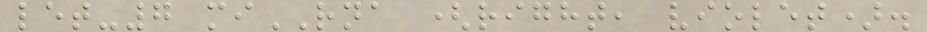let-7 miRNA (right, violet).
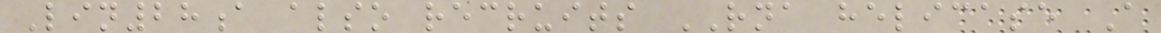Lin28a also recruits RNA helicase A
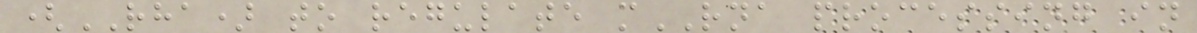(RHA) to regulate mRNA processing in
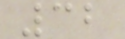32
